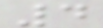4
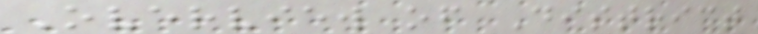Overview of District
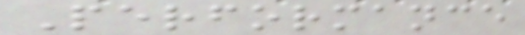Performance
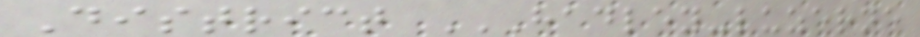District HADLEY-LUZERNE
